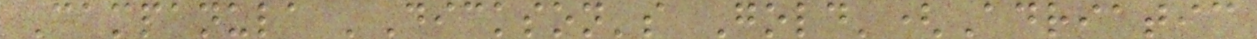Campanula 'Dickson's Gold'(Adriatic
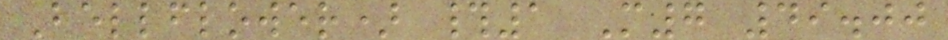Bellflower) #1 M7 49.00
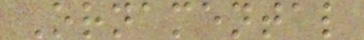Ornamental
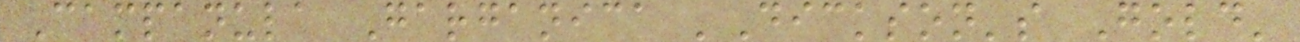Campanula Garganica 'Dickson's Gold'
